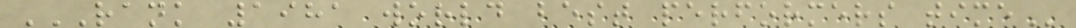RANK 1981 WORLD BEST PERFORMERS TIME
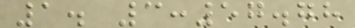1. 3:57.78
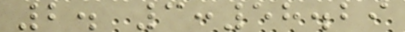2. 3:58.29
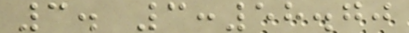3. 3:58.70
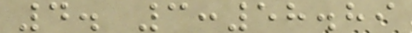4. 3:58.89
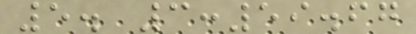5. 3:59.67
